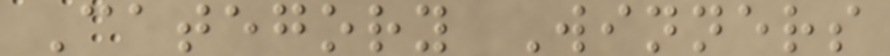Category Winners
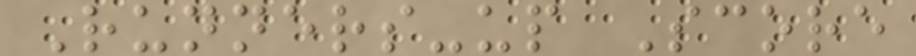Runners-up Score
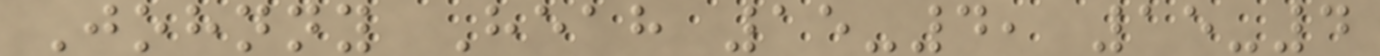Johnny Heah 15-4, 15-4
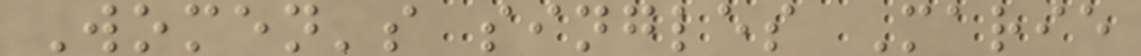Women's singles Marie
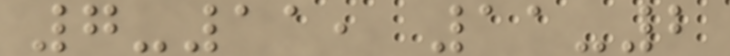7-11, 11-2
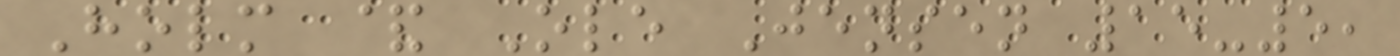Holm & Ole Jensen 15-5,
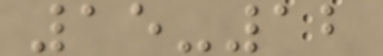15-12
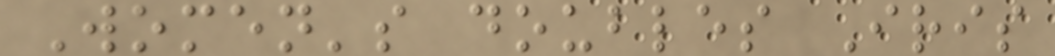Women's doubles Iris
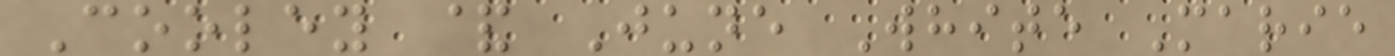Cooley & June White Marie
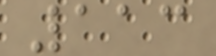113
